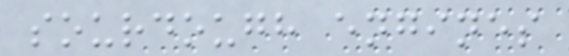sourdough engines
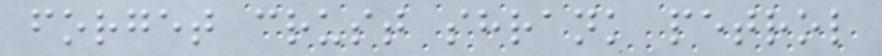forget crust shrank petrol
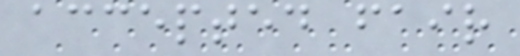accepted fair
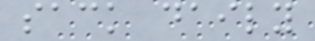sack daily
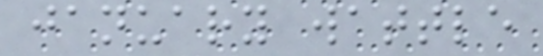january wattle
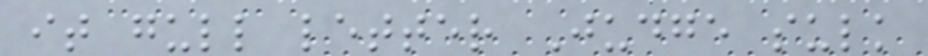it gull letter Judge sulk
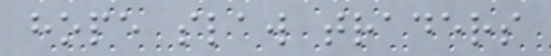hope slaw traders
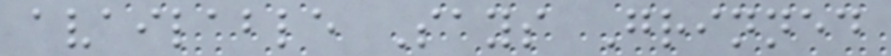available Says Grinned
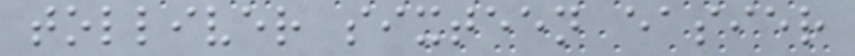tolliver sixteen easier
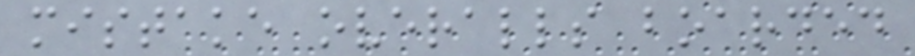mistake overalls boarded
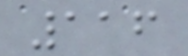116
